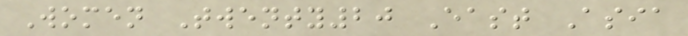Women Twenty20 East Asia
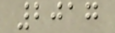2017
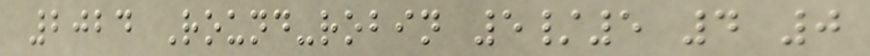2024 Round-robin 5/5 4 0
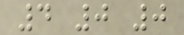4 0 0
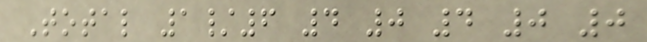Total 1/6 4 0 4 0 0
